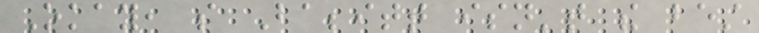Okay, so Babbitt isn't the best
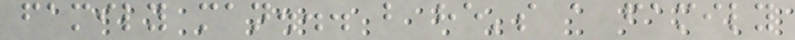family man... but he's a family
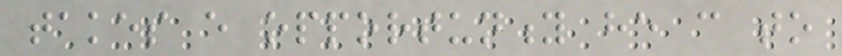takes every opportunity he can to
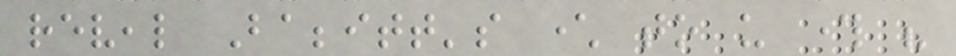reveal Babbitt's character to us through his
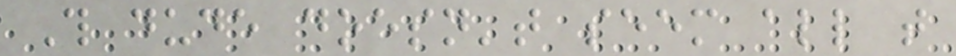This dude doesn't seem all that
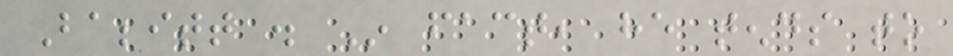Babbitt . In fact, he tends to
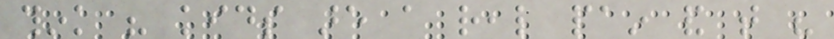think his kids are a real pain and that his
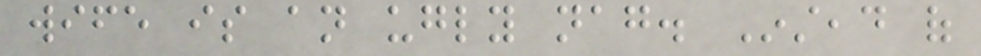wife is an ugly nag. Instead of
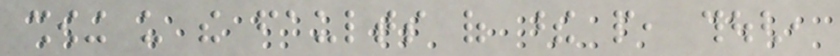showing us the faults of these people, though,
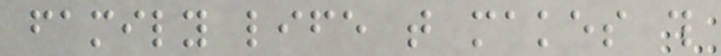family life that makes this
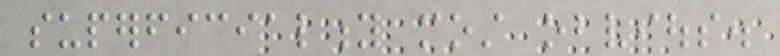superficiality most obvious.
